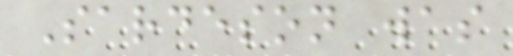Sardeson was
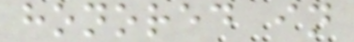honored in
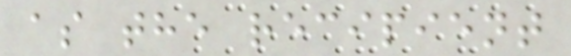as the recipient
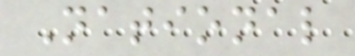National
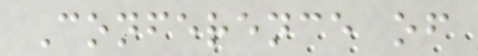Conference of
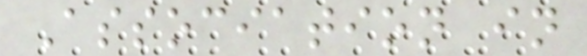Association in
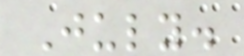July.
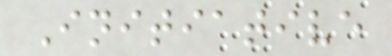Initiative
